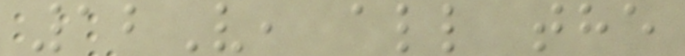12V, all the
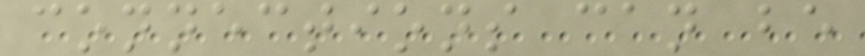connections can be
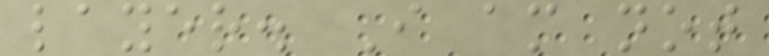layer. I am not
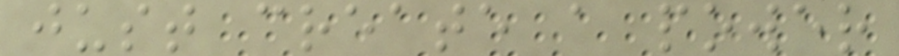just create a power
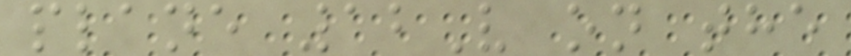plane 12V on the
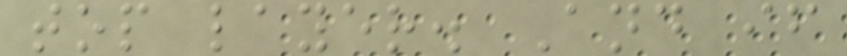top layer. And if
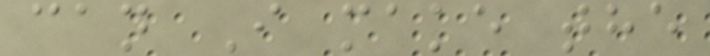can I make the
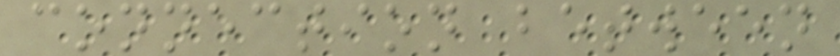connection between
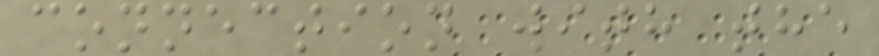connection with the
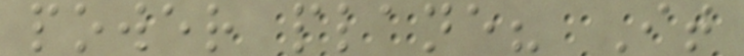power plane? It
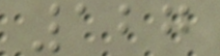127
